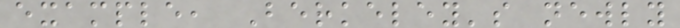example, Berkeley's newly
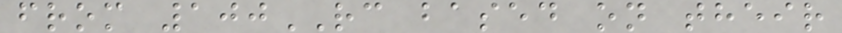from 100RC based on their
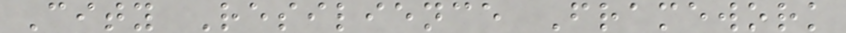City Resilience Framework
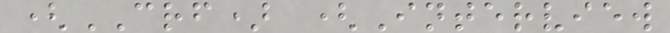(CRF) (Interview
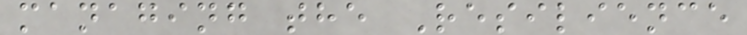managing the Resilience
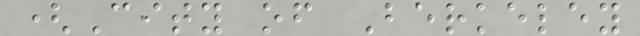(City of Berkeley
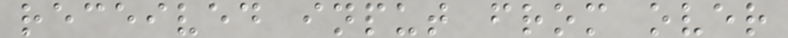received input from over
